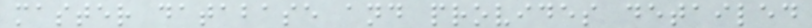master database and provides detailed
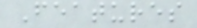Features
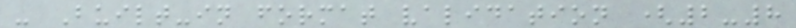- Built-in format validation (2-8
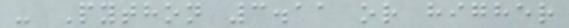- Python 3.11 or higher
